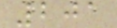201
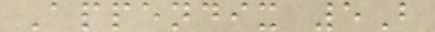Appendix 5B
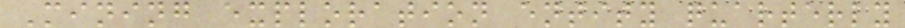Mining exploration entity quarterly
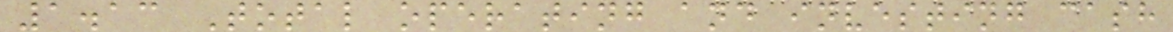1.13 Total operating and investing cash
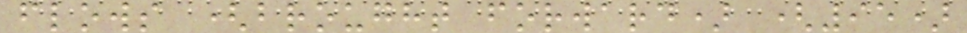flows (brought forward) (95)
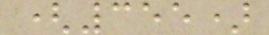(355)
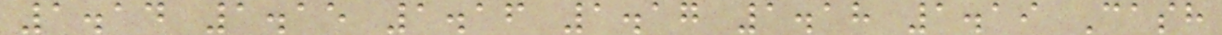1.14 1.15 1.16 1.17 1.18 1.19 Cash
